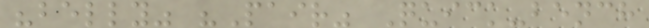"belly" "Pair" Quick-bench
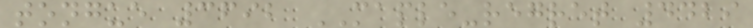tongue 3692 MAPLE-regret 4429
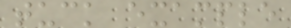tuck example
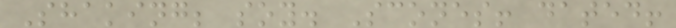Shaking; soy. Scones! dated!
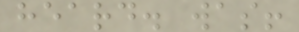heard. was!
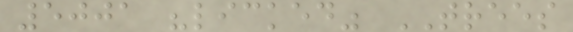5001 "licked" TREES
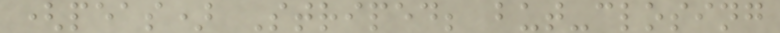(peas) Striped; but-closing
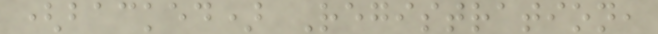(backed) Registration,
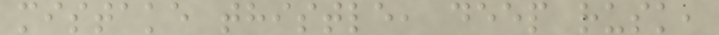mistake thistle, deep rusk,
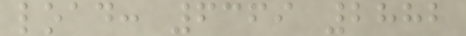load: 6369 2882
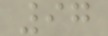97
